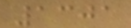1301
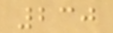230
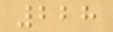228
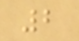2
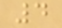4
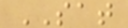SAT
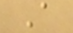A
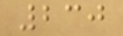230
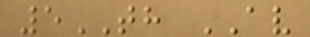5TH AV
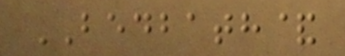BEDBATH&
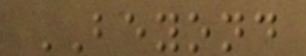BEYOND
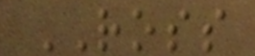ROSS
